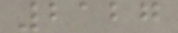2127
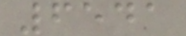6541
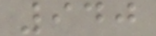940
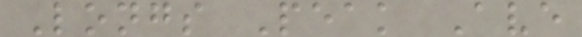Longs Peak Ave
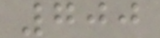700
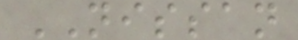NISSAN
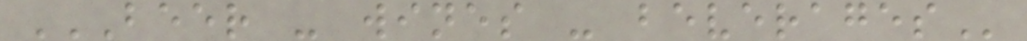BEER - WINES - BEVERAGES
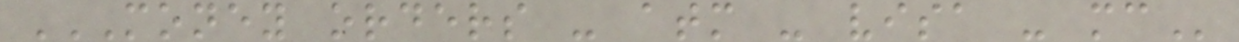MONEY ORDERS - ATM - VISA - MC
